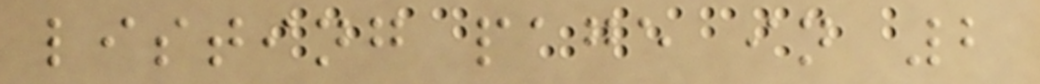listing page in 2
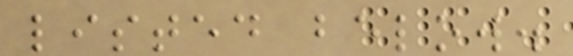listed below.
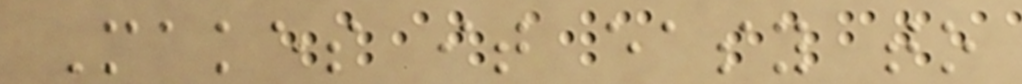Makes it easy to
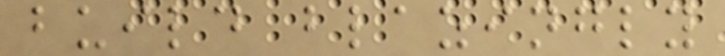build blazingly
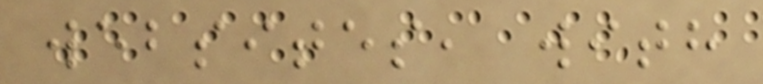websites, with
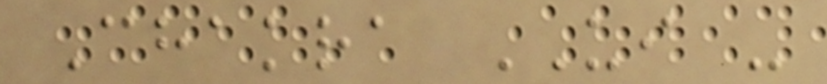Chakra UI -
